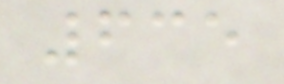635
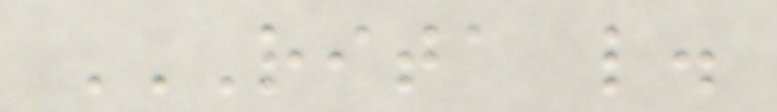RITA L.
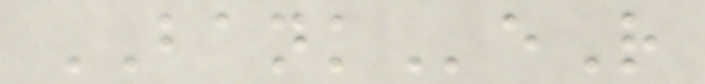BANKeR
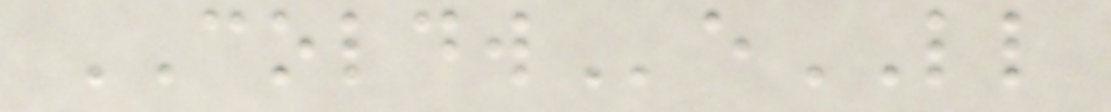COLDWeLL
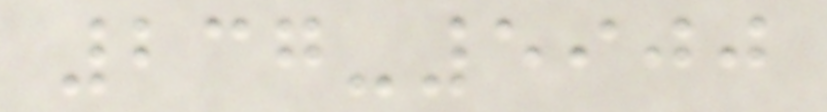237-5900
